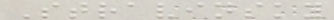Stravinsky
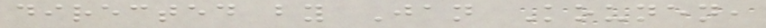directed by Jan Kounen,
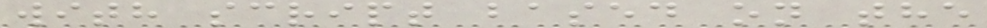with script based on the
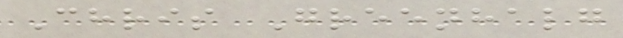Chris Greenhalg
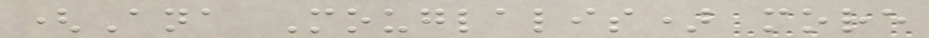(Ana Mouglalis) more
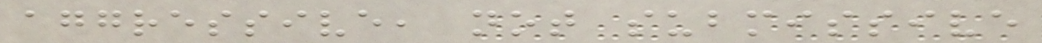aggressive, not submissive
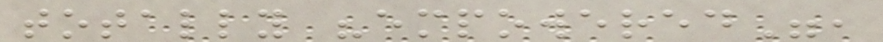totally "empowered",
